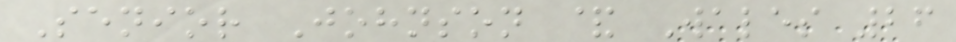Senior Johnson & Wales 26
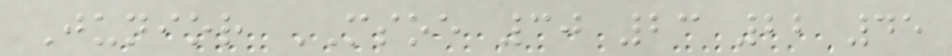Junior MSOE 30 23 22 45
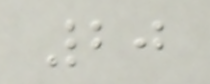20
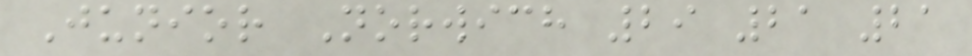Junior Norwich 29 21 21
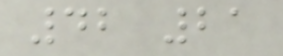42 21
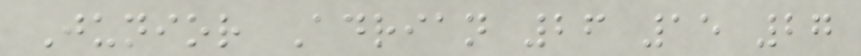Junior Adrian 26 15 27
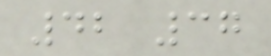42 37
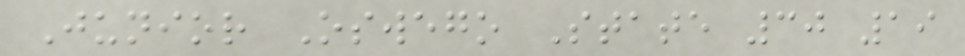Junior Oswego State 30 19
